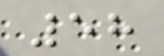58
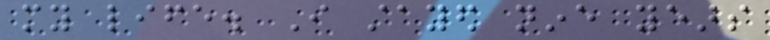my life. I stayed nine years
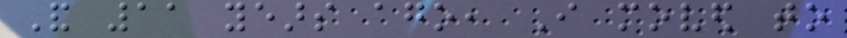And 11 years ago, I moved to
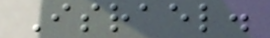Israel.
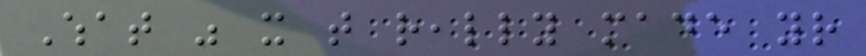What was it that really made your
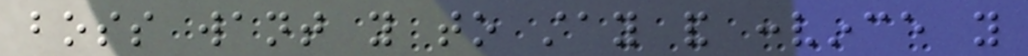boss want you to stay and convince you
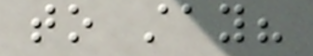to stay?
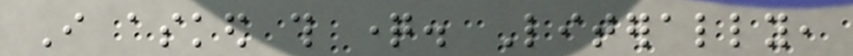I asked this question. Literally,
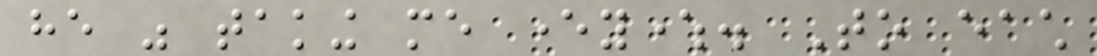he was taking me everywhere. To each
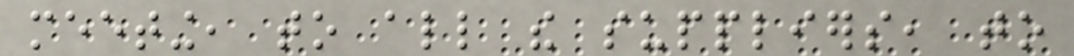meeting, to all the suppliers, to
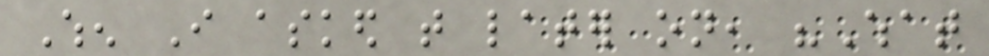When I asked that later on, "What
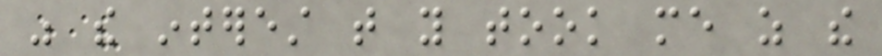was the interest that you took me as the
